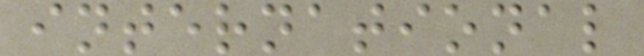international
